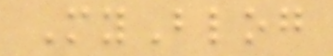MyBlog
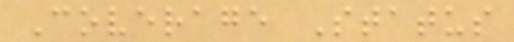Coverage Status
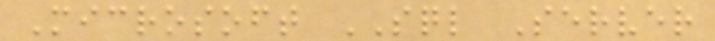Microsoft SQL Server
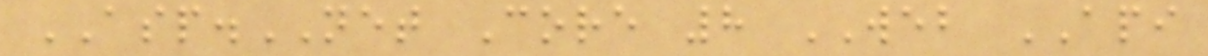ASP.NET Core 8 WEB API
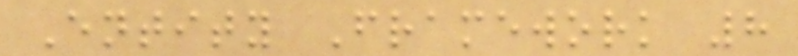Entity Framework 8
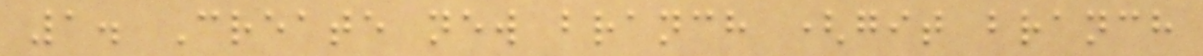1. Create new branch (git branch
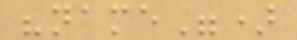"name")
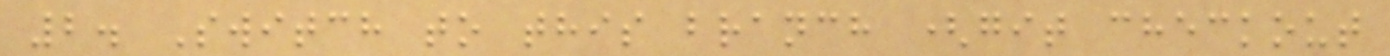2. Switch to this branch (git checkout
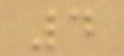4
